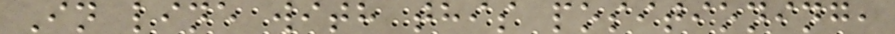In line with this positioning,
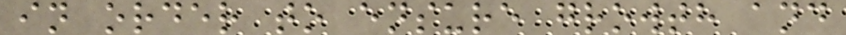in order to ensure growth and
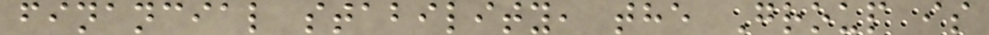financial stability, the Group is
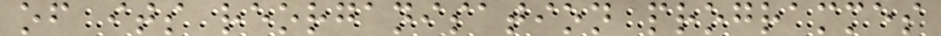of its reorganisation programmes
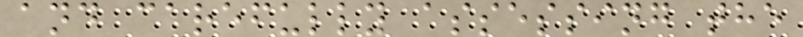and carefully assessing the
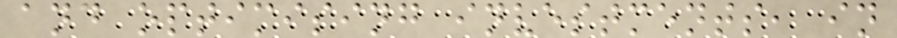and optimising investments, in
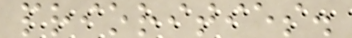priorities.
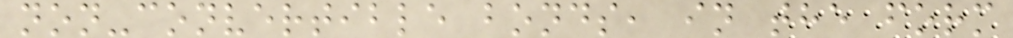non-convertible bonds, in the form
